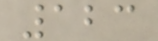123
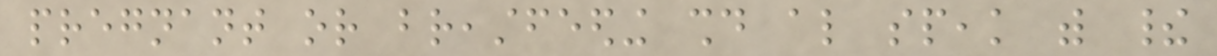pregnant or breastfeeding should also speak with their
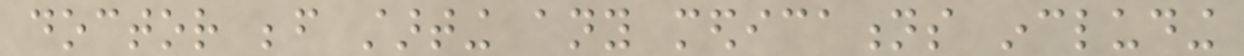doctor before starting any medications including
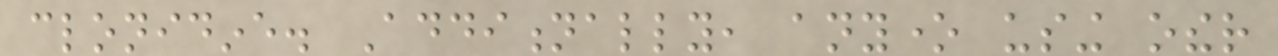clonidine. Additionally, anyone using other
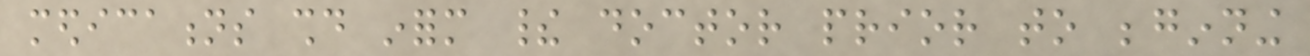medications should inform their doctor prior to beginning
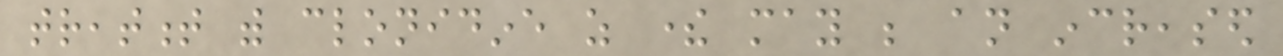treatment with clonidine as there may be an increased
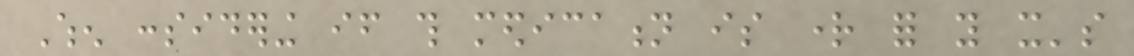When considering if this medication is right for you it's
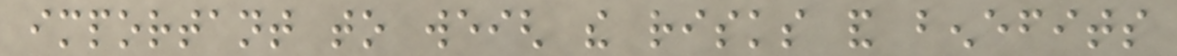important to weigh the risks and benefits
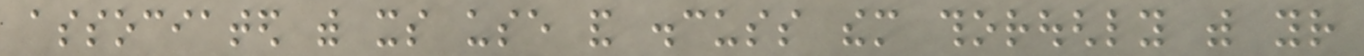associated with its use and discuss them thoroughly with your
